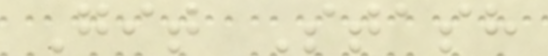Git Stash
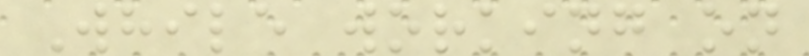While working on
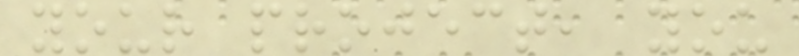your project, you
